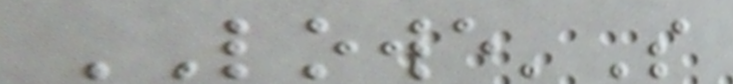LOWE'S
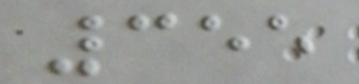355
